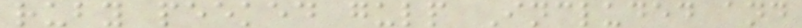ruby peeked gulp Included and
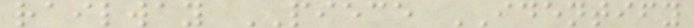railway PIECE IDENTIFY
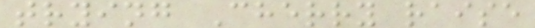trying Cherry raise
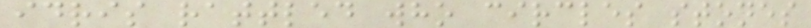idris rattled who circles stones
